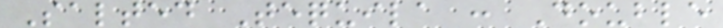Salted Tequila : Double
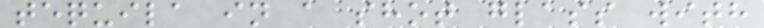tequila in a shot glass with
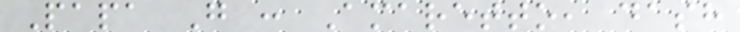Papa G : Amaretto, dash
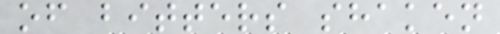of bitters shaken
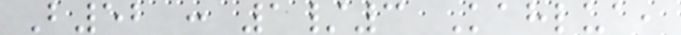B52 : 1/3 Kahlua,
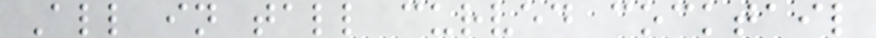All in tall curved cocktail
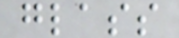glass
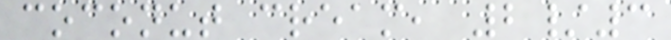coconut cream, 2/3
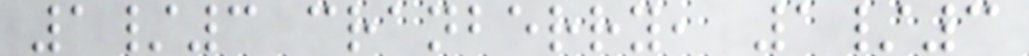1/3 cranberry, 1/3
